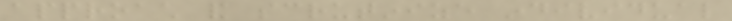approach and scrutinize individual
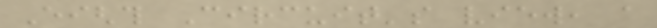Eighth Circuit's view, a
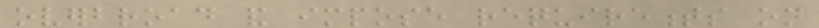overbroad and impose requirements on
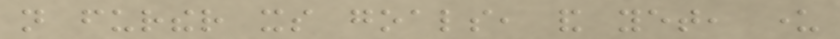not further its goals, and yet, under
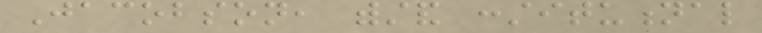Jacobson, withstand constitutional
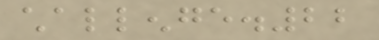challenge.22
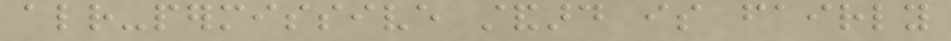already-permissive standard is fairly
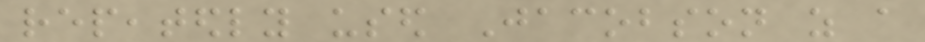repeatedly used Jacobson as a
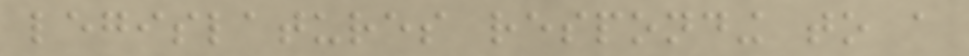legislatures responding to a
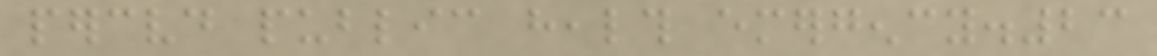perceived public health emergency.23
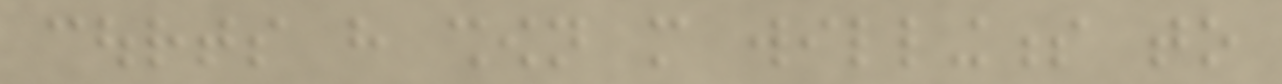courts have shown more willingness to
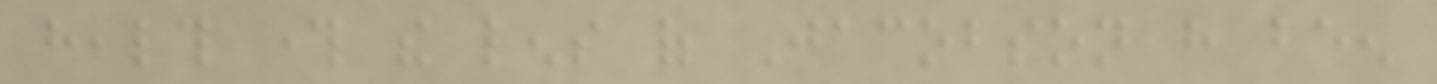health through the lens of Jacobson have been
